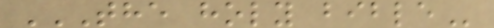THE HOLY BIBLE
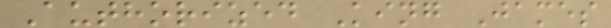Authorized King James
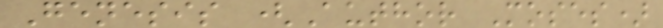Genesis (Author Moses)
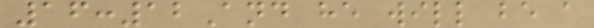16:12And he will be a
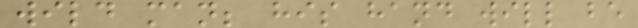wild man; his hand will be
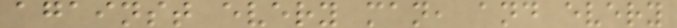against every man, and every
